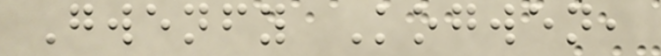Gwenfy Kogwen,
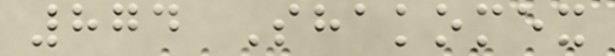874 Shakomex
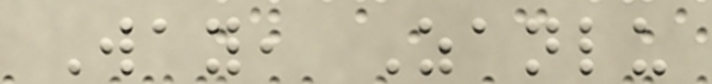Way, Zanlu
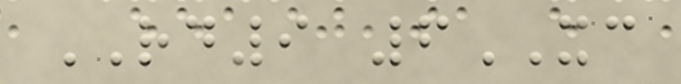RD9 6XC
